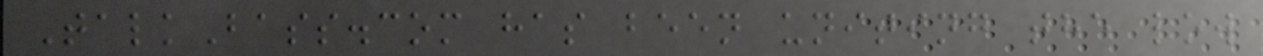TalkBass.com has been uniting the low
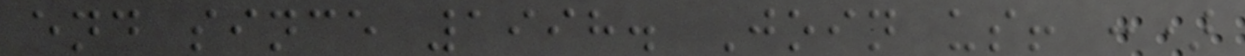end since 1998. Join us! :)
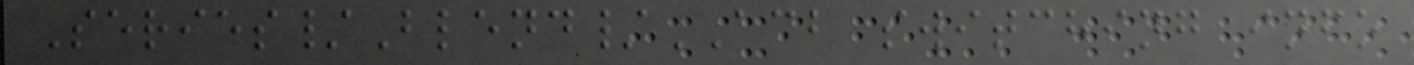Series/Blend/ACB switching info
